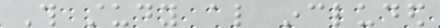This study also included
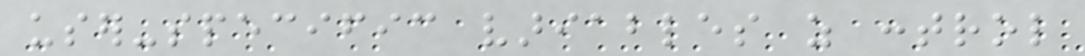user-specific variables as control
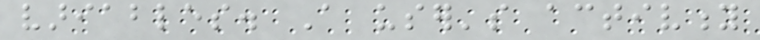variables. A user's activity
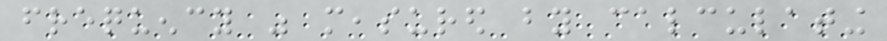frequency was measured by calculating
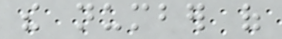the number of
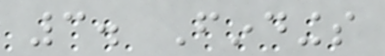3. Findings
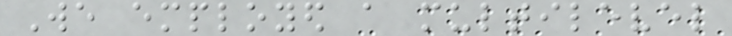We employed a multilevel
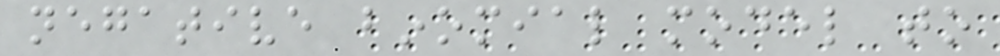negative binomial model to
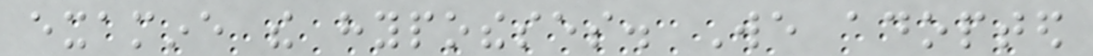examine the hypotheses. We adopted
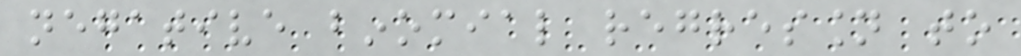negative binomial regression to
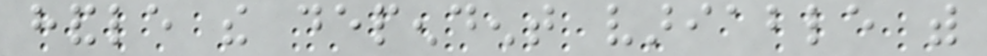handle the dependent variable with
